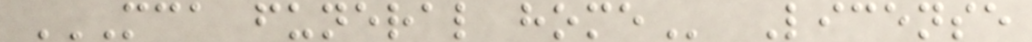MCA FUNERAL HOME License
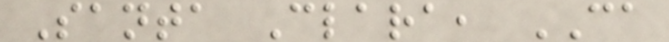Santa Clara, CA
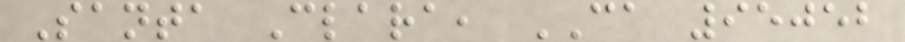Santa Clara, CA 95052
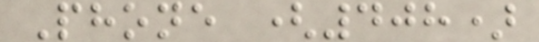Phone (408)
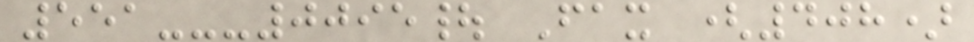551---0095| Fax (408)
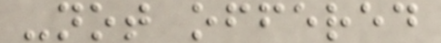-not offered
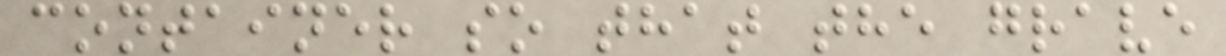container so that the grave
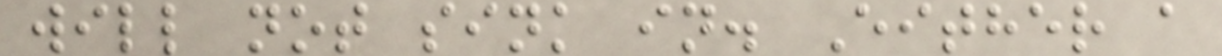will not sink in. Either a
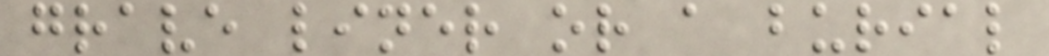grave liner or a burial
